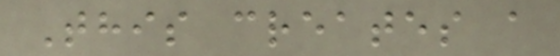This creates a
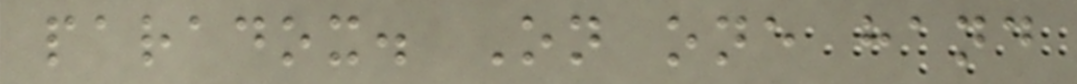paradox. On one hand
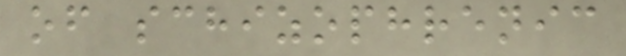of schizophrenic
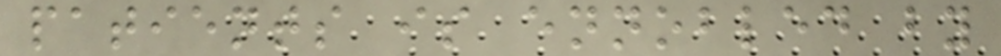patients is ennobled by
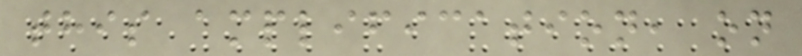this amplification, on
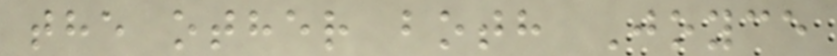the other both Joyce
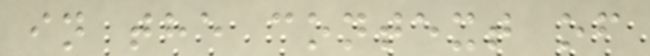in the context of
